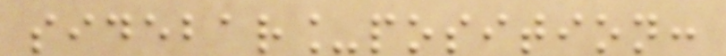sidebar_position:
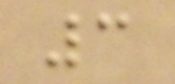3
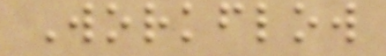Workflow
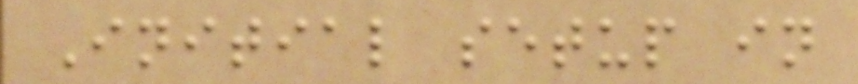Initial setup in
